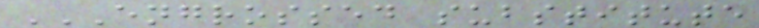ENGROSSED SUBSTITUTE
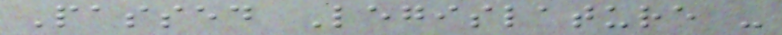Passed Legislature -
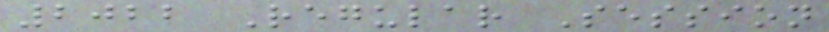2022 Regular Session
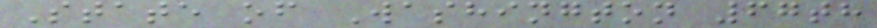State of Washington 67th
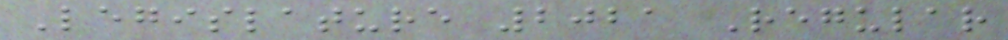Legislature 2021 Regular
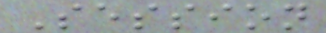Session
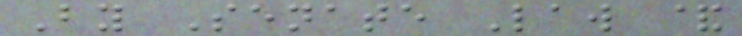By Senate Law &
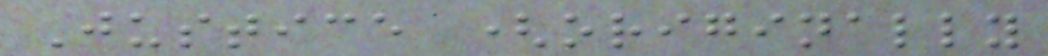Justice (originally
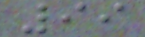99
